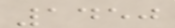1450
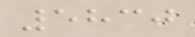5830
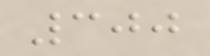300
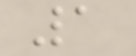1
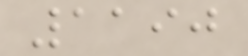1190
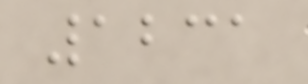1231
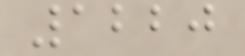1220
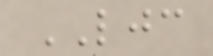LJC
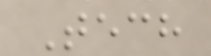Tech
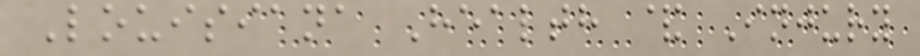Louisiana Health & Injury
